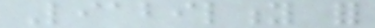Liability for
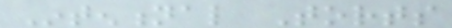Intentional Torts
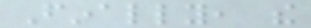Finally, the
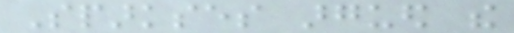Sparkses argued the
